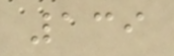139
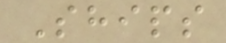Ships
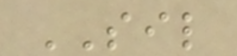SIL
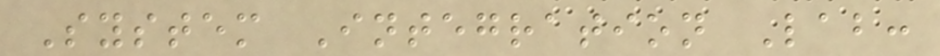System Integration Lab:
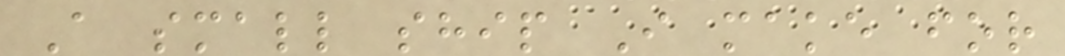A small ship I make for
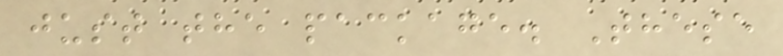just the package. These
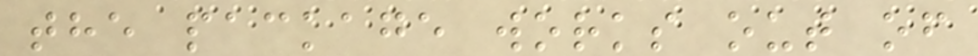the package works out of
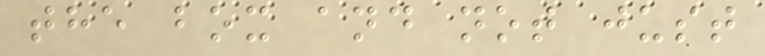the box and not just
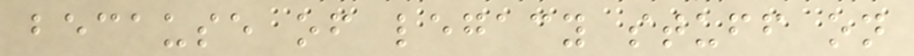because of legacy stuff on
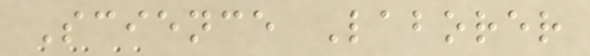Science Laborer
